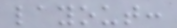layout:
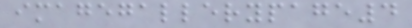imagegallerypage4
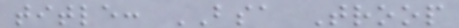title: BSA Troop
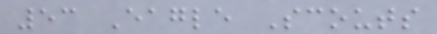53 Eagle Scouts
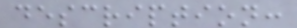description:
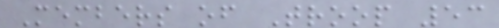Members of Troop 53
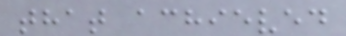that achieved
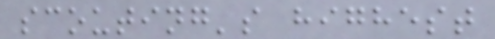scouting's highest
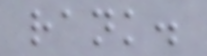rank.
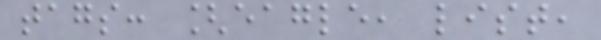tags: [eagle, list,
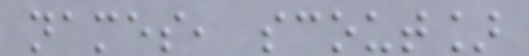names, scout]
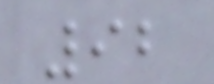92
